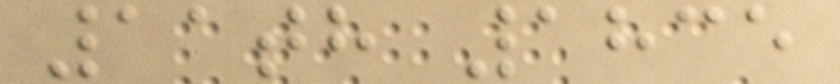11th 1835
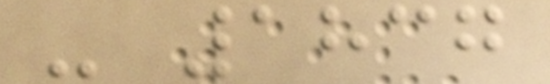- 1837
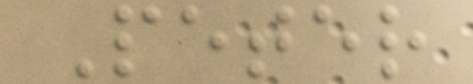Peter
